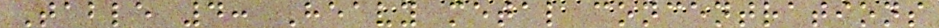Table 4: Heavy metal concentrations
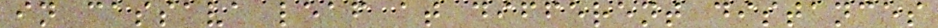in cassava leaf at different distances
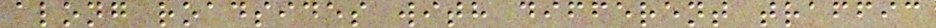along roadsides with different traffic
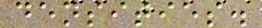densities.
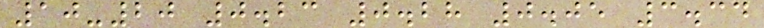10-20 0.23 0.28 0.05 3.34
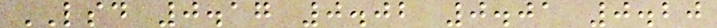LSD 0.17 0.02 0.01 0.20
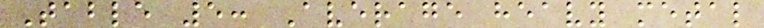Table 5: Average heavy metal
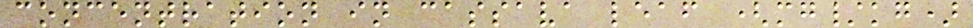concentration in cassava leaf (mg/kg)
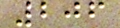206
